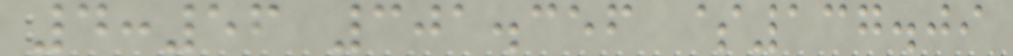4:56 301.356 $137.09
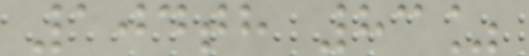104th 83%
